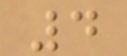4
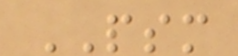PSM
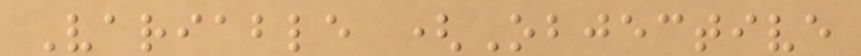Variable (Objective
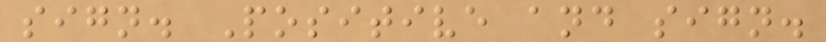sign. Positive and sign.
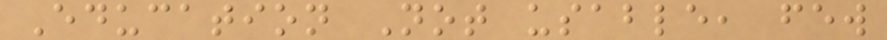Education Not usable, few
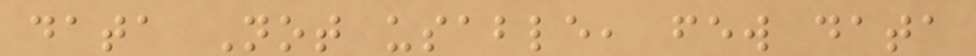data Not usable, few data
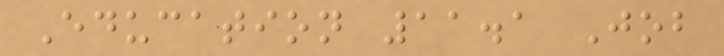Education 11.1 Job
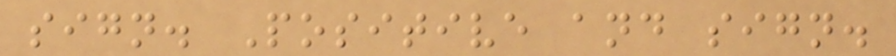sign. Positive and sign.
